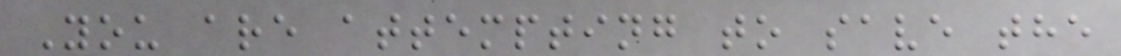You are attempting to save the
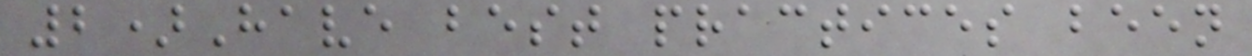2)Have best practices been
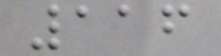116
